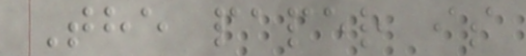The paper is
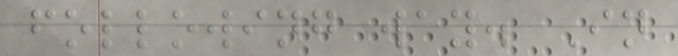following way. In
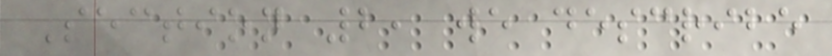Section 2, we describe
